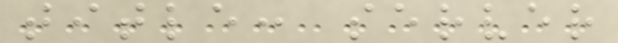title: server
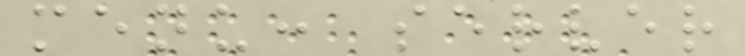menu: server
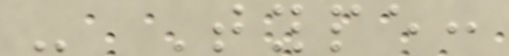- Type:
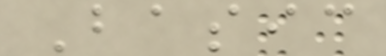Basic
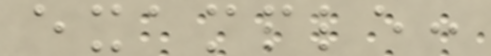example:
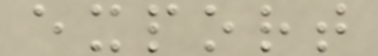export
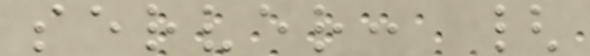server: {
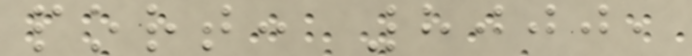port: 8000,
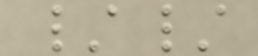//
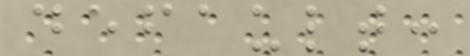default:
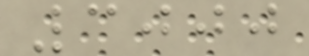3000
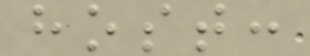host:
